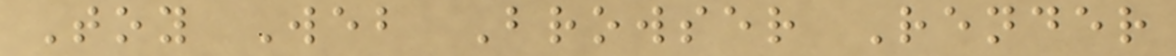Toy Web Browser Render
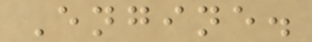Engine.
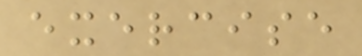exercise
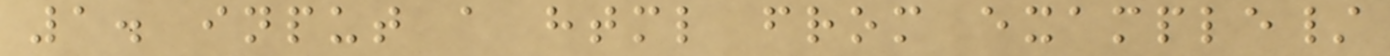1. input a html from example/
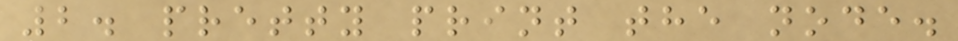2. pretty print the node.
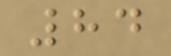84
